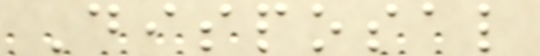Disposal
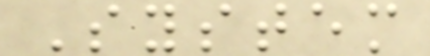System
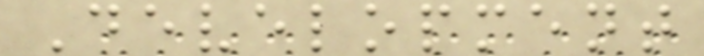Development
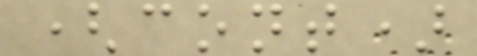(cont)
